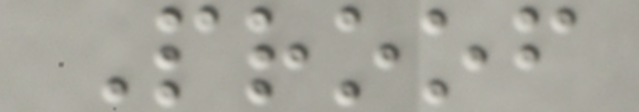Proof
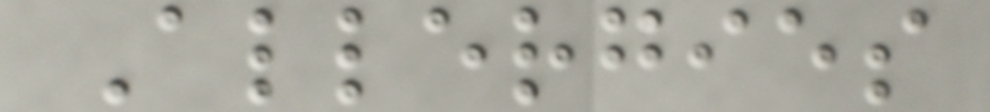Allergies
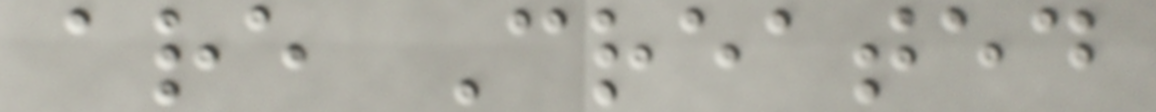are Created
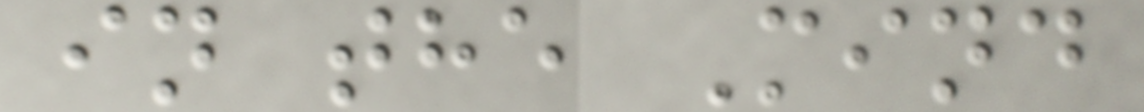in the Mind
